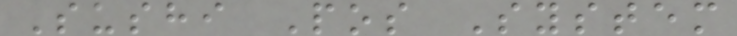Sushi Pos System
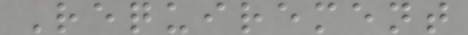Requirement
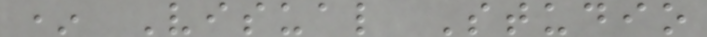* Visual Studio
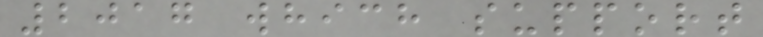2017 which support
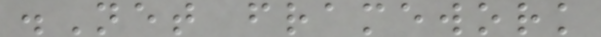.Net framework
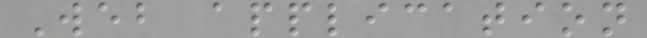Web application
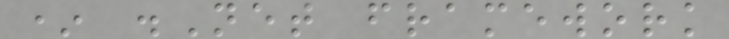* .Net framework
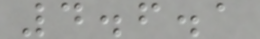4.6.1
